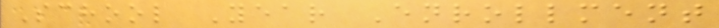School Year Enrollment
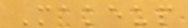Makeup
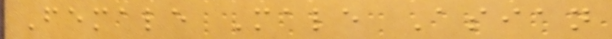Female Male Asian
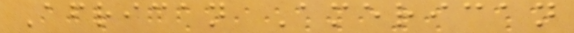African American
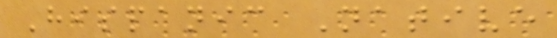Hispanic Native
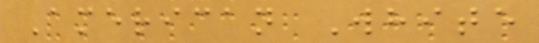American White
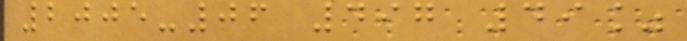2005-06 497 49%
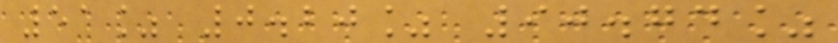51% 0.20% 90.74%
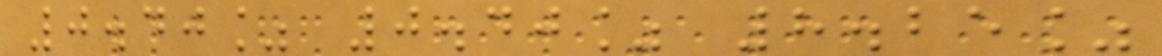0.40% 0.40% 8.25%
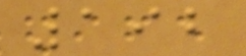192
